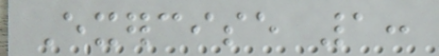Exercise 1:
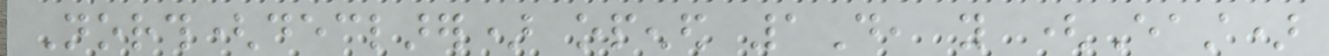North(declarer) opened 1D, you (East)
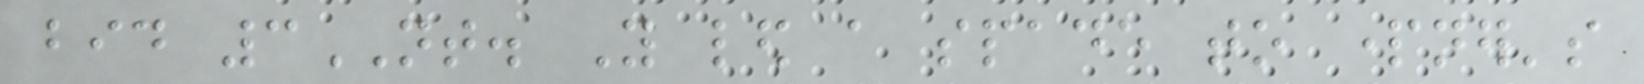bid 3NT. You led a spade to partner's
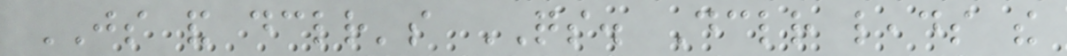JS and declarer's QS. Declarer leads the
